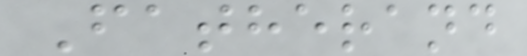Fatherand
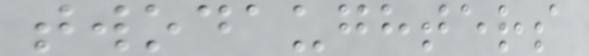twodaughters
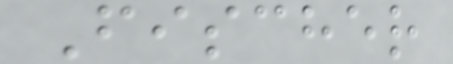Fischer
